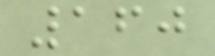160
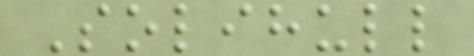Solihull
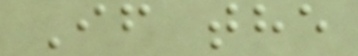If the
